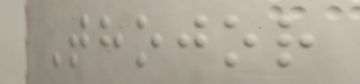Thojor
